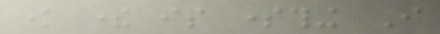know there is something I
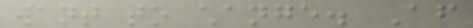want to change. After
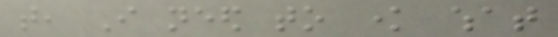that, I need to know what
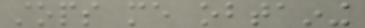stops me obtaining
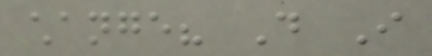change? Do I
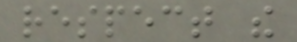respect the
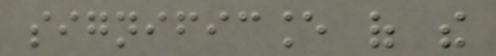significance of the
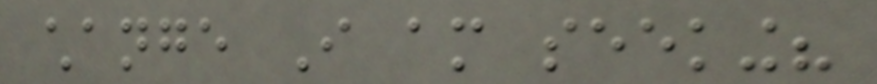change I am seeking?
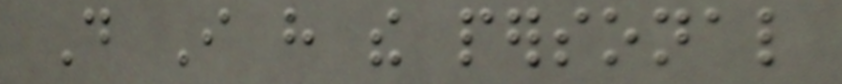Do I have the personal
